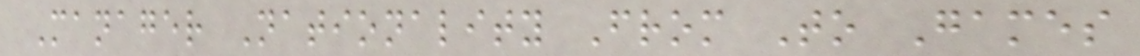Manager Nationality From To Games
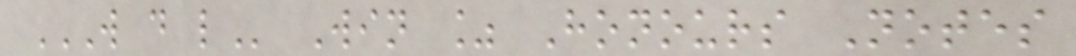W D L Win % Honours Notes
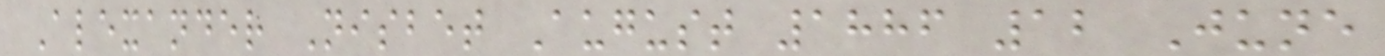Alexander Nisbet August 1886 12 June
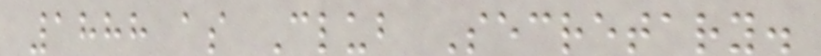1888 as Club Secretary.
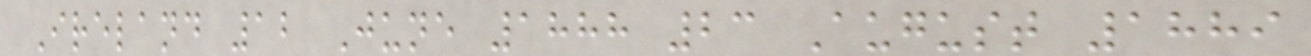Ireland 12 June 1888 23 August 1889
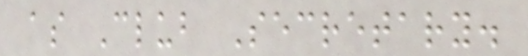as Club Secretary.
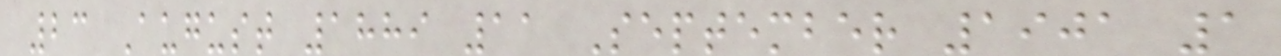23 August 1889 11 September 1901 1
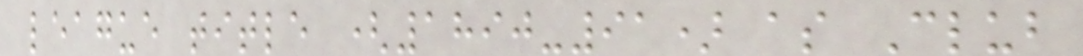league title (1890-91) as Club
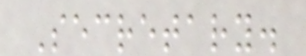Secretary.
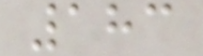183
